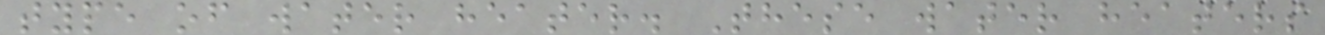type of water heater. These water heaters
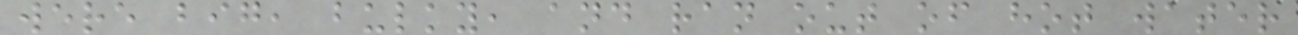were big, bulky, and ran out of hot water
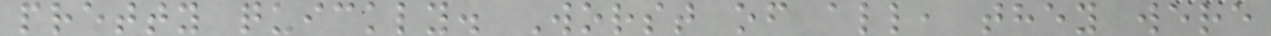pretty quickly. Worst of all, they were
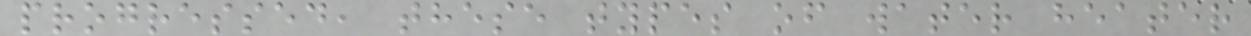progressed, these types of water heater
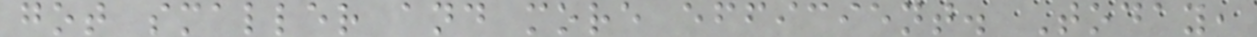got smaller and more efficient. Today,
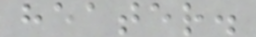heater.
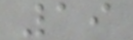19
